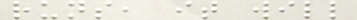runs, it will
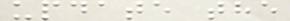update the
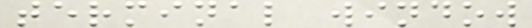terminal window
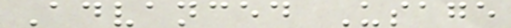Advanced Usage
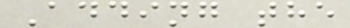Adding the
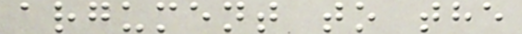argument to the
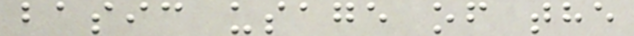basic usage of the
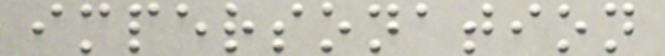impersonation
